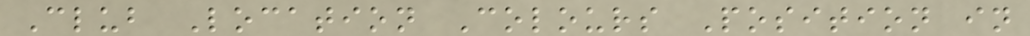Club Location Colours Position in
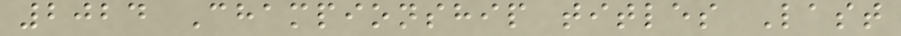2024 Championship titles Last
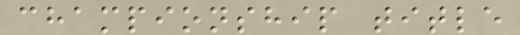championship title
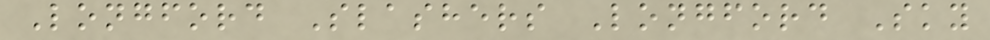Longford Slashers Longford Sky
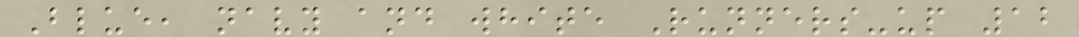Blue, navy and white Runners-up 12
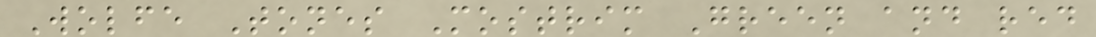Wolfe Tones Mostrim Green and red
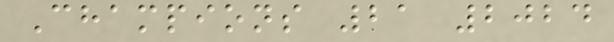Champions 21 2024
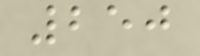250
